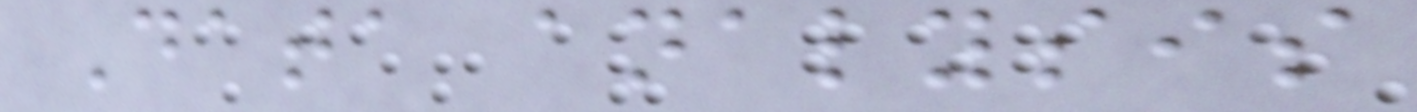Data analysis
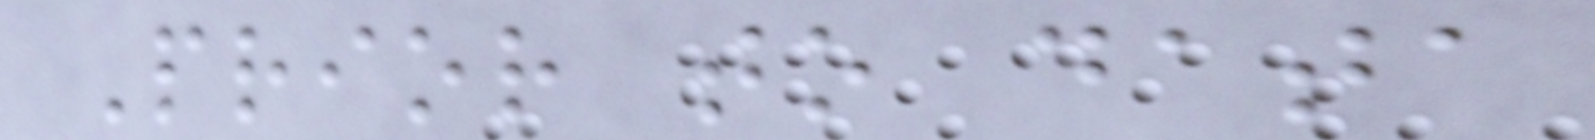Prior to data
